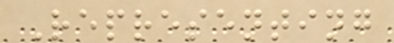Representing
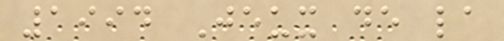1994 Jeux de la
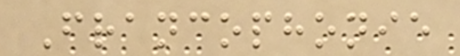Francophonie
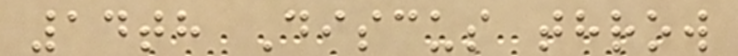14th Discus throw
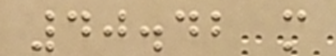40.42 m
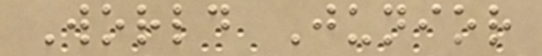World Junior
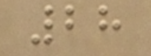28
